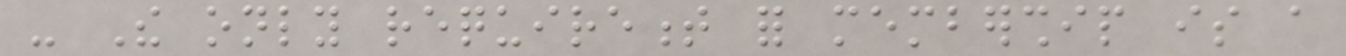- The only requirement for membership is a
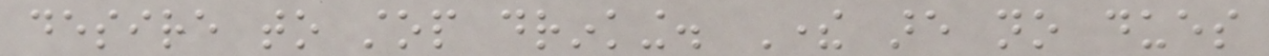desire to stop drinking. There are no dues
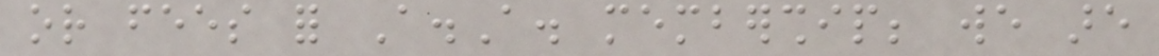or fees for A.A. membership; we are
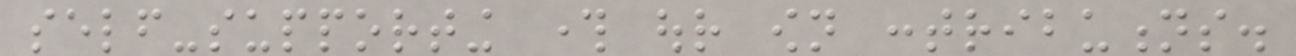self-supporting through our own contributions.
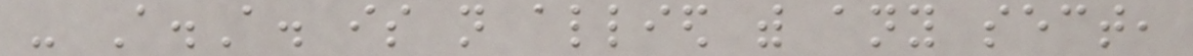- A.A. is not allied with any sect,
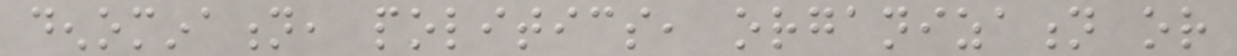denomination, politics, organization or
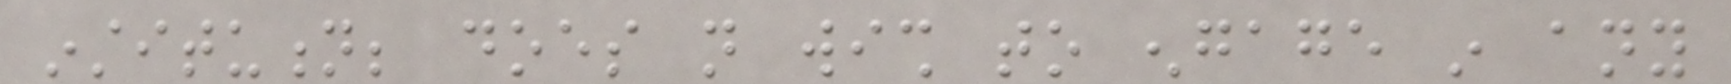institution; does not wish to engage in any
